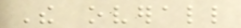The overall
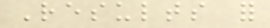Results for
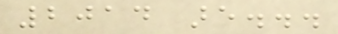2014 are...
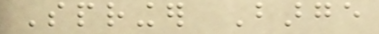Springer Barge
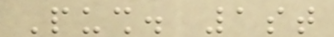Push. 1st
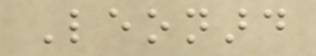Leonard
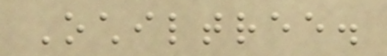Ochiltree.
